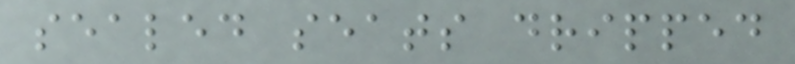sealed seats dripped
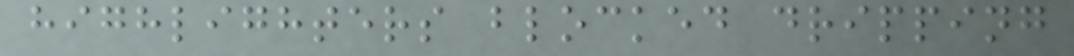highlighters blocked dripping
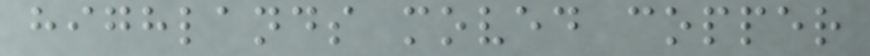highlands moved copper
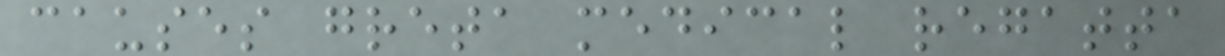causes greta medical regatta
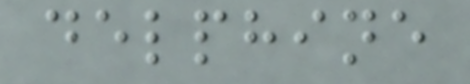delphine
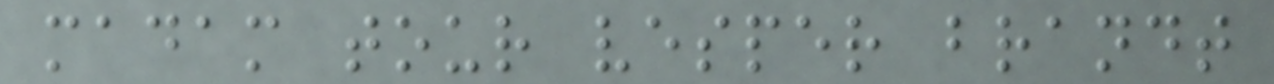madam tour vesper brandt
